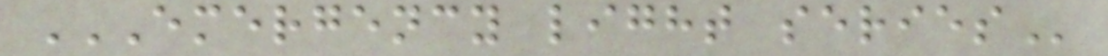EMERGENCY LIGHT SERIES
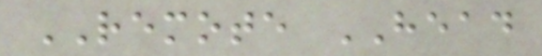REMOTE HEAD
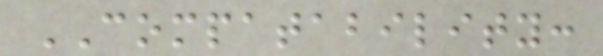COMPATABILITY:
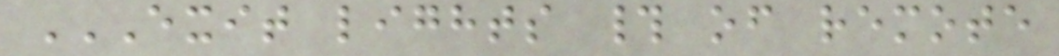EXIT LIGHTS # OF REMOTE
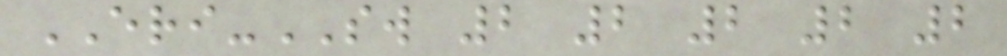ERI-SW 2 2 2 2 2
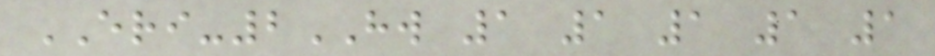ERI-2HW 1 1 1 1 1
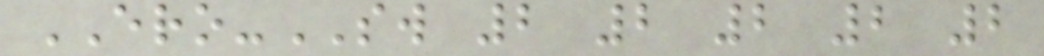ERO-SW 2 2 2 2 2
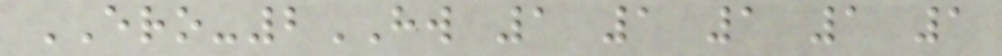ERO-2HW 1 1 1 1 1
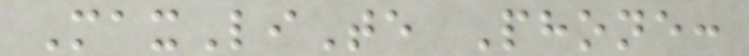MaxLiTe Phone:
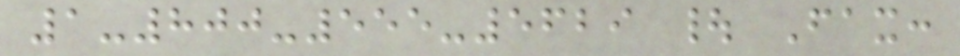1-800-555-5629 | Fax:
